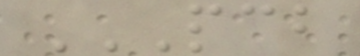PCB
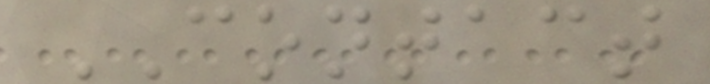CONTACT
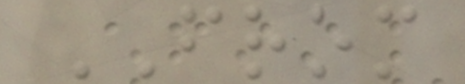FROM
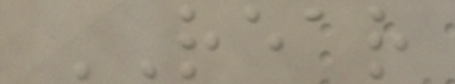REAR
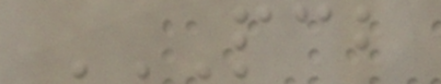PCB
